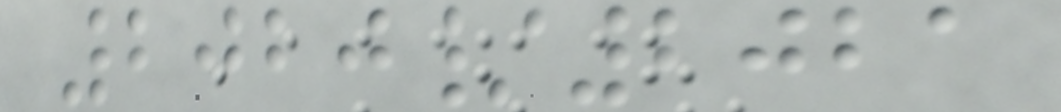2020/2021
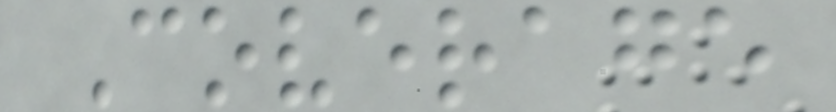Coverage
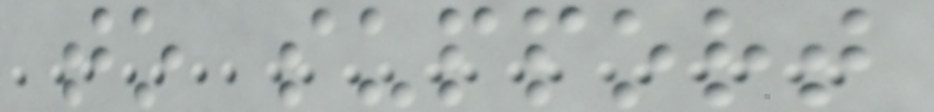to support
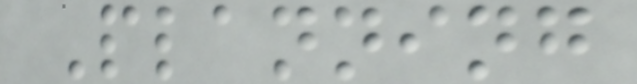Planning
